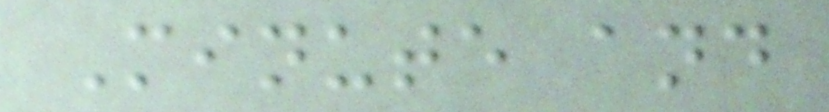Minute and
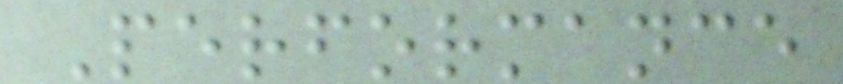Performance
